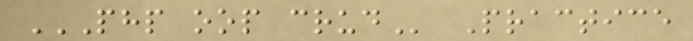PHP OOP CRUD Practice
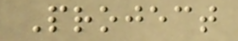Project
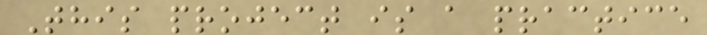This project is a practice
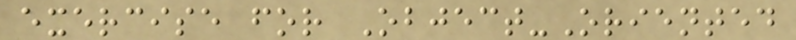exercise for Object-Oriented
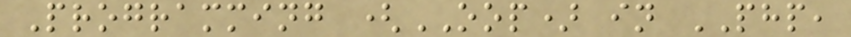Programming (OOP) in PHP,
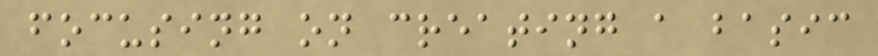focusing on creating a basic
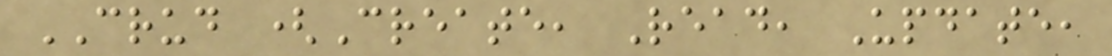CRUD (Create, Read, Update,
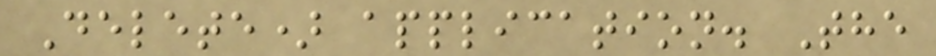Delete) application. The
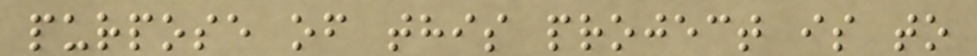purpose of this project is to
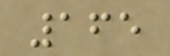165
